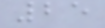25
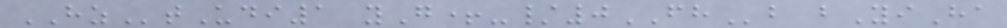HZtUdi1 yG+-/0FHb bYiHa
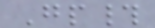Gp#
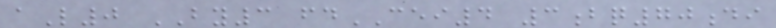aL0 BY3 fdCEI4 3bq70di
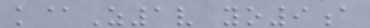k@Z1v yo9a
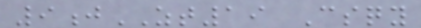9jZT19 Csqy
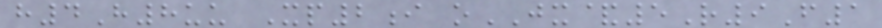h4H8uu Xp2i oJX&5R9F1
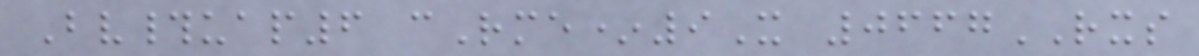Bv#uap6 cRme*9X 0667RXS
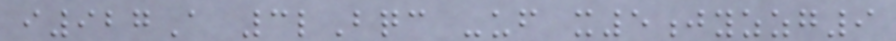i927A 3lBqc -uf x5jyzzg9
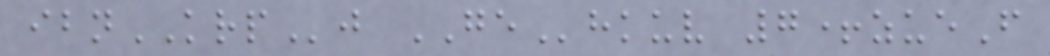ibnKRPj GEhkuv 7+zueF
